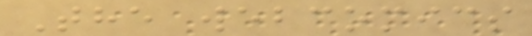The webcomics
